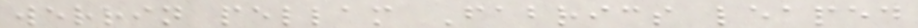werrin pellam Fabrics leaped
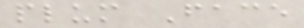plum Face
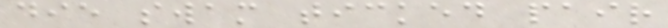die swam ticked pair
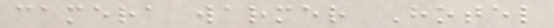camera warmer Hotel
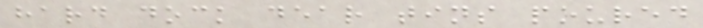hard dock dear tins poured
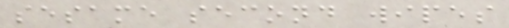sesame second wipes
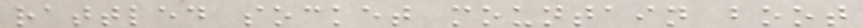rattled socket mountain boot
